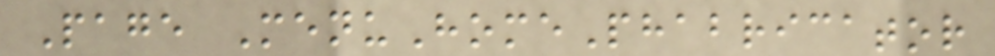Page MenuHomePhabricator
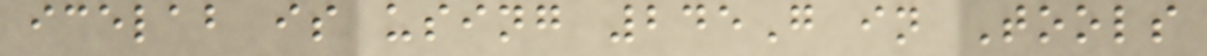icelab is using 245G in Tools
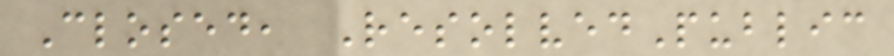Closed, ResolvedPublic
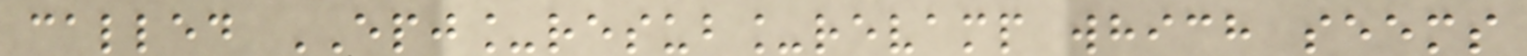called EPJ_resub_revamp which seems
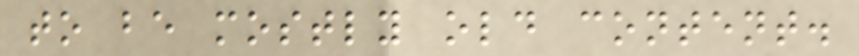to be mostly old content.
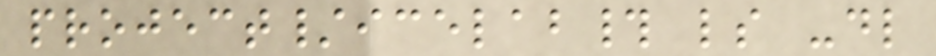project/icelab# ls -dl
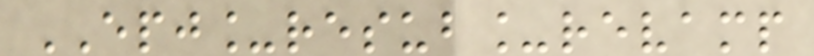EPJ_resub_revamp
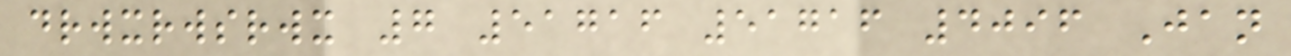drwxrwsrwx 7 51716 51716 4096 Jan
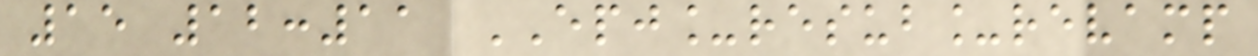15 12:11 EPJ_resub_revamp
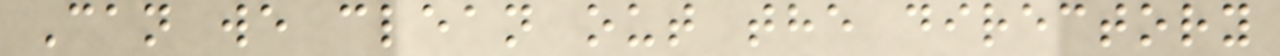Can we clean out the directory
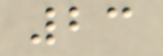23
